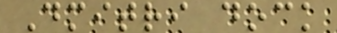Dmitri dock
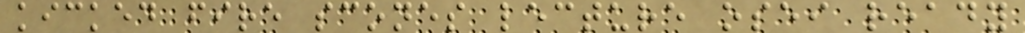kicked fire scones lecture osei ready
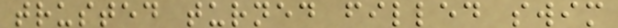trusted turned filled swim
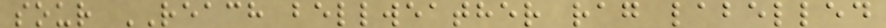sour REACH bellweather rag labelled
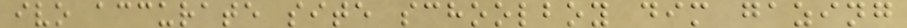ivo accurate site schoolboy dim gazing
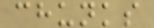chunks
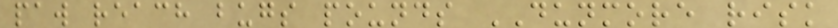paw reach bugs pounds DUNMORE risk
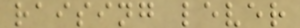raising lever
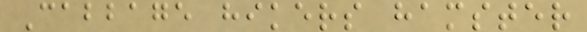Cabbage hikers hamster
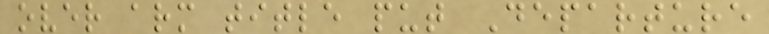over arm title put Departure
